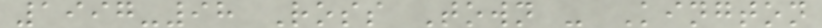1997-98 Ross Town - Kington
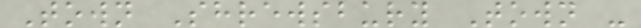Town Shrewsbury Town -
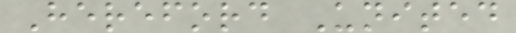Hereford United
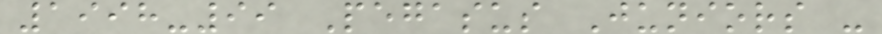1998-99 Pegasus Juniors -
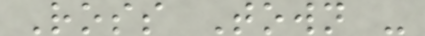Ross Town -
